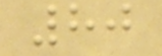80
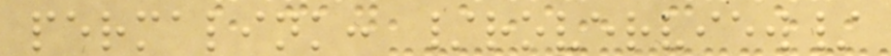permalink: /roverview/
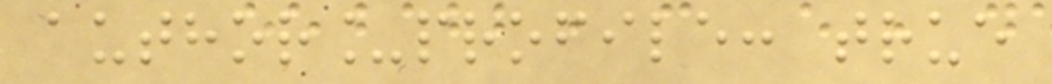author_profile: true
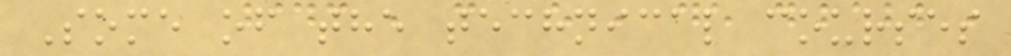Some of the technical courses
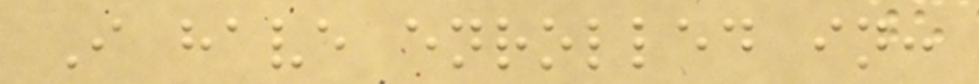I have enrolled in:
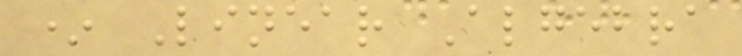* Linear Algebra
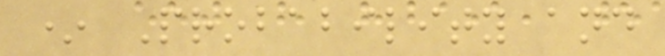* Probability and
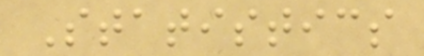Statistics
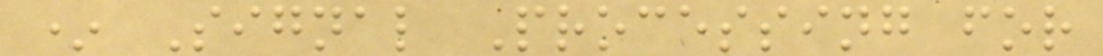* Signal Processing for
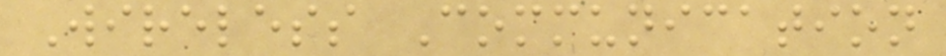Wireless Communication
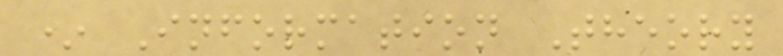* Information Theory
